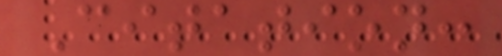Citation:
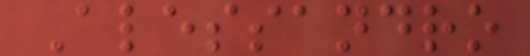Alessandro
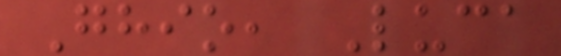Ghio, Luca
